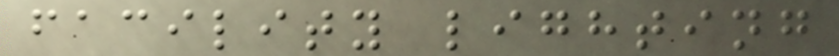facility lighting
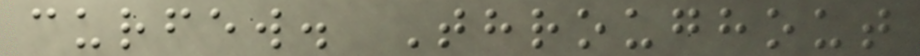curfew. Throughout
